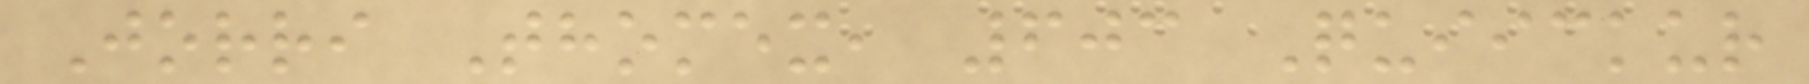Jorri Thomex, 603 Quiickur
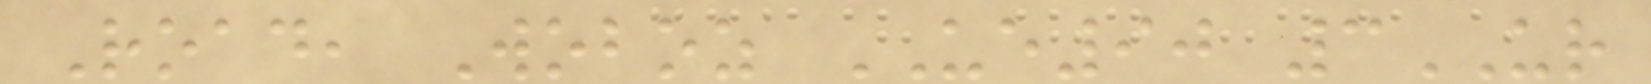Road, Woboz UE90 3UR
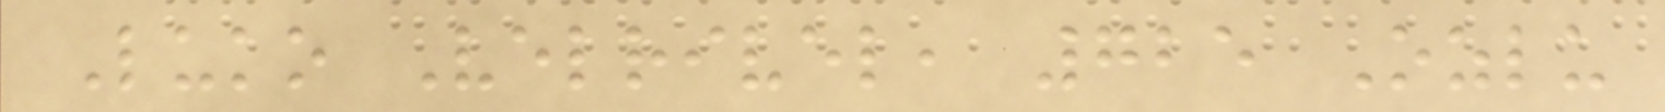Luko Velrivel, 725 Ozlu
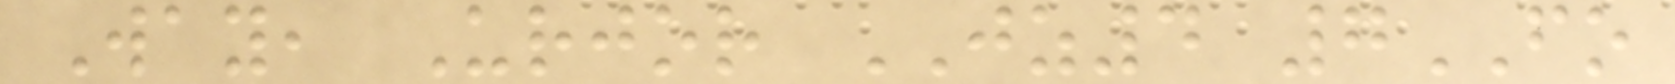Way, Urjor JZ4 7FO
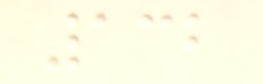132
